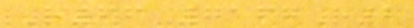R66 7167R2
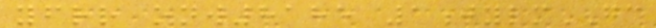yfrr onw8185 1jylmGC
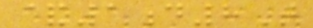&1d8T
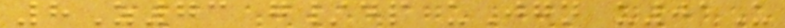8Z73 g/dp uJgn u01U
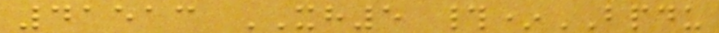41513 XH5 #*BPDU
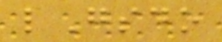lGsdo
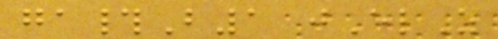ga#B1 jElZ
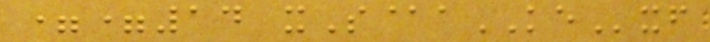==14 xS@aKExf
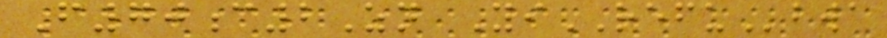F70c2Zn YiREFUbwa
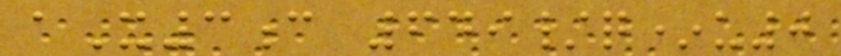aX3c 649/q*u0
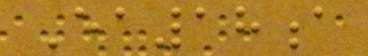Ea18a
